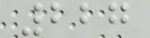227
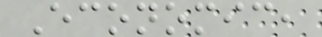Economic,
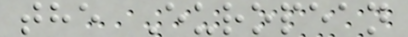the European
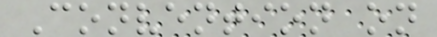Convention on
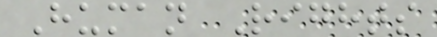Human Rights
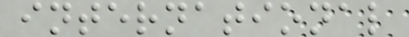international
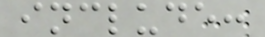include:
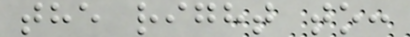the right to:
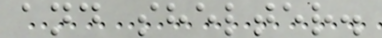and shelter.
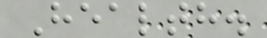Health.
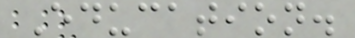Education.
